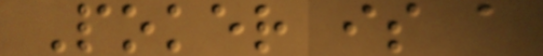Poker is a
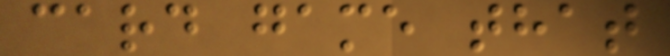card game that
